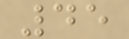45
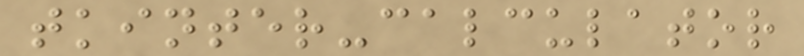tkinter-calculator
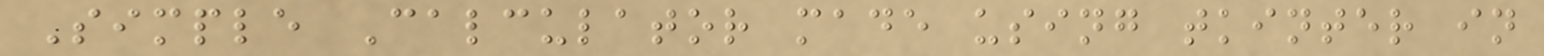Simple Calculator made using tkinter in
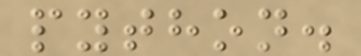python.
